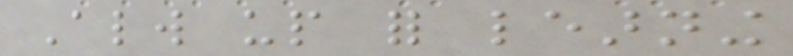Always up for learning
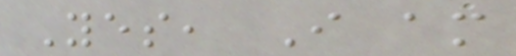Yes, I am
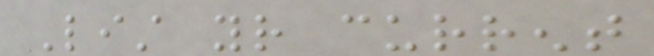List your current
